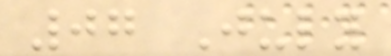07 July
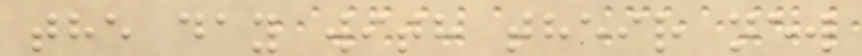the day with their new
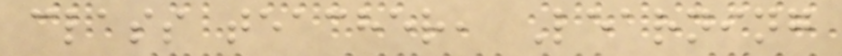class teacher, Learning
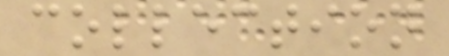collection
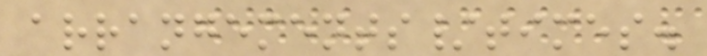arrangements/times.
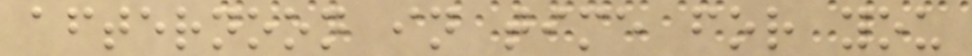afternoon in time for you
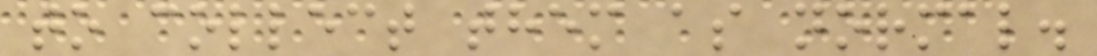to collect them as normal.
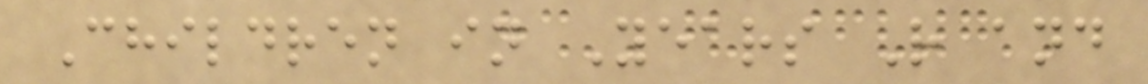Children in Years R and
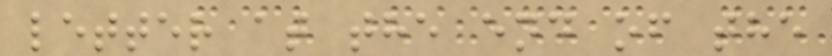letter at the end of the
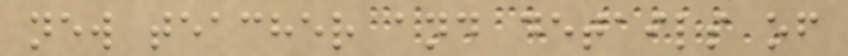new teacher and details of
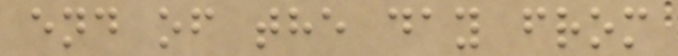end of the day from
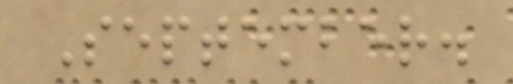September.
